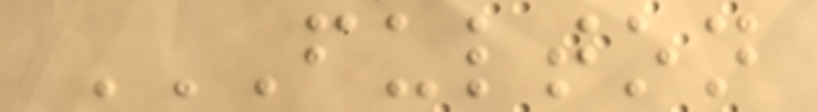FULTON
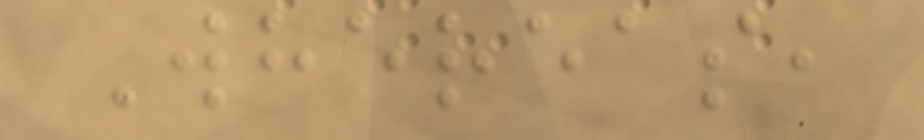Whereas,
